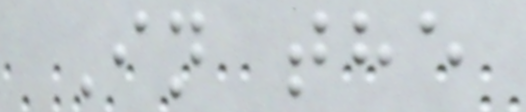In the
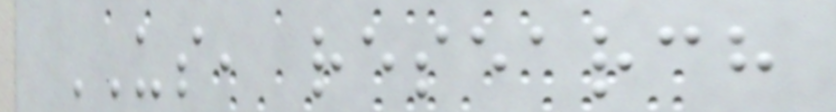US, research
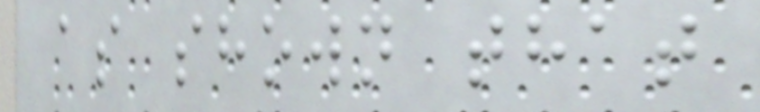as shown that
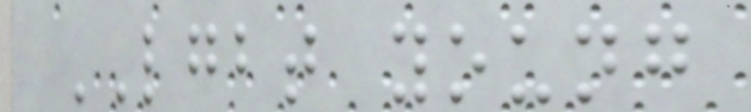LGBT young
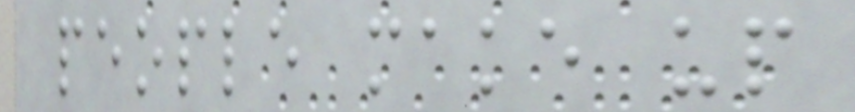people make up
